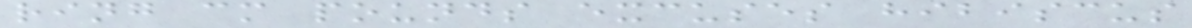ring cm pounds excuses hibiscus
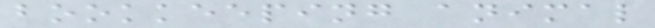bookkeeping animal
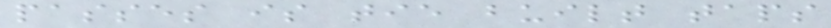passes is tie built taps
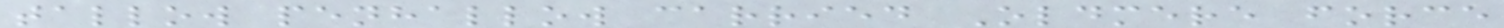tallow penhallow carried Oldmere force
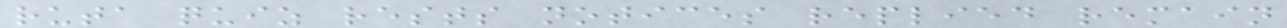ruta quiz rests notices replied remain
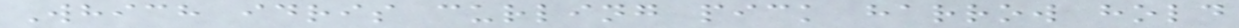Which idris curling pick harrow hold
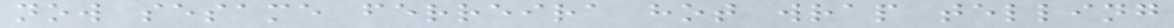now sesame ferreira hot wrap telling
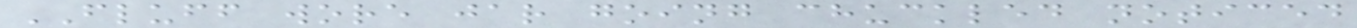FLUFF wore jar going chuckled noticed
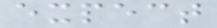expect
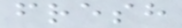fresh
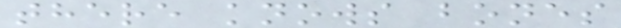there knows bones
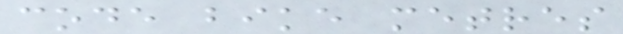code bike metres
